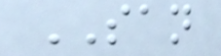SAN
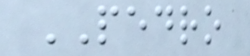PEDRO
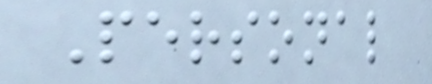Personal
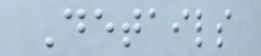Details
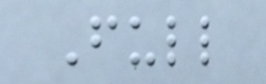Full
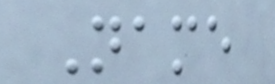Name
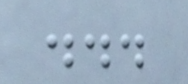...
